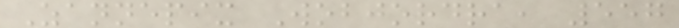Zannepix Wobjordra, 557
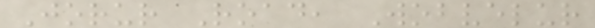Jorur Road, Wobvelur
